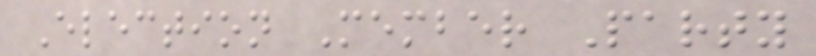Election Member Party
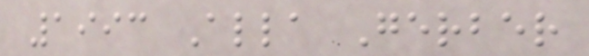1993 Alla Gerber
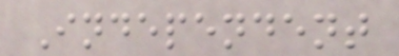Independent
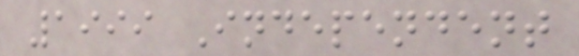1999 Independent
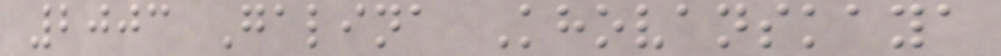2003 Galina Khovanskaya
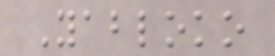Yabloko
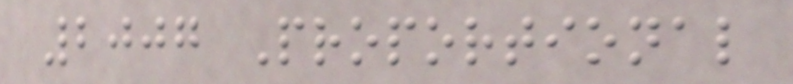2007 Proportional
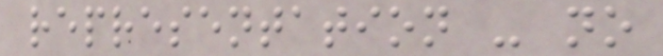representation - no
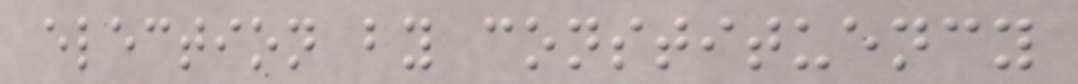election by constituency
